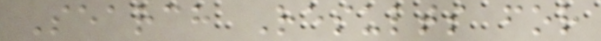Search Results for
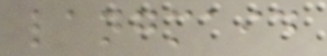langmaid
